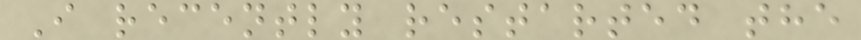I recently restarted the
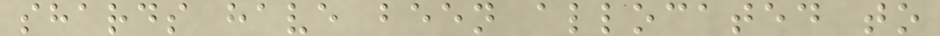shards have been allocated to
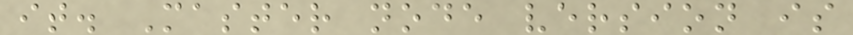it. Master node version is
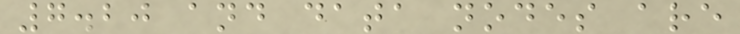7.20 and data nodes are
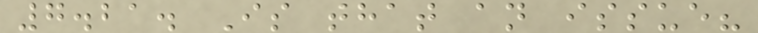7.21. Is that an issue?
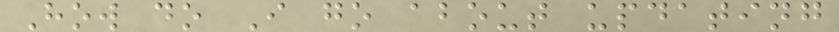How do I go about updating
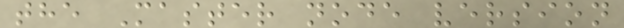the Master node version
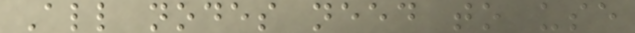All nodes need to use
